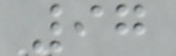97
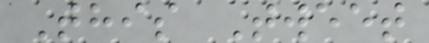This Tweet
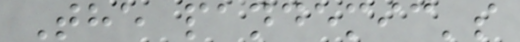The pandemic's
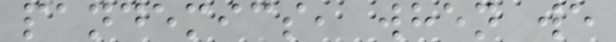pandemics, when we
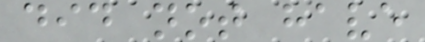did not have
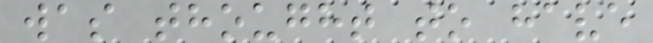was thought to have
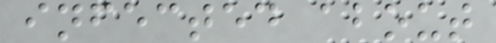infected about
